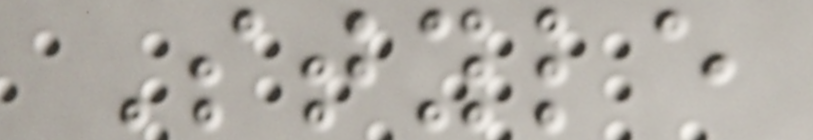Style
